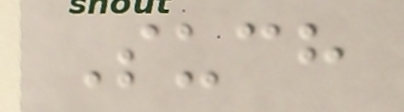Such
